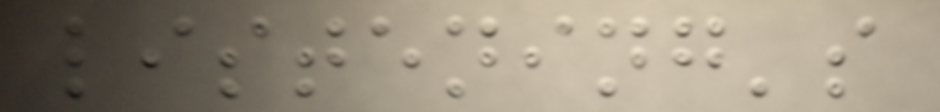listening's
